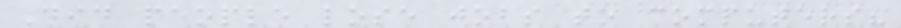Did people lose jobs to computers?
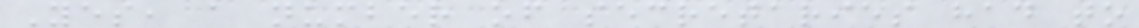Yes, a number of secretaries had to
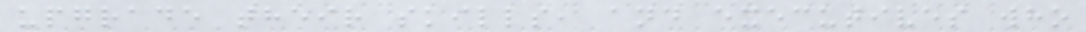upgrade their skills, and executives who
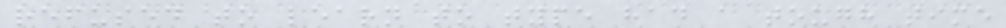refused to learn to type had a tough time
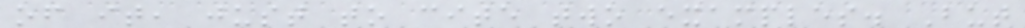of it, just to cite two examples. But
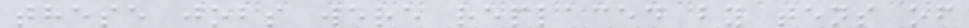these jobs were replaced by tens of
